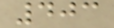403
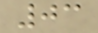03
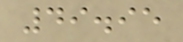49.95
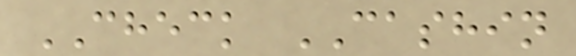CHECK CASHIN
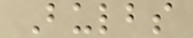Bulbs
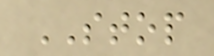STOP
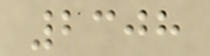2308
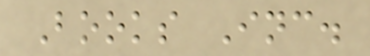Books Inc.
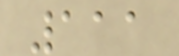111
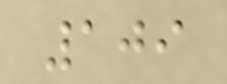109
